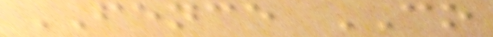FENCE CO
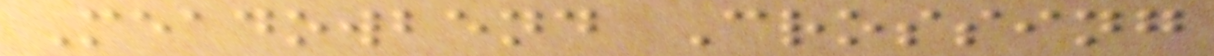Meadowbend Crossing
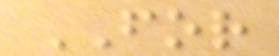FOR
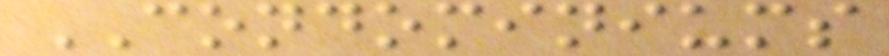CONDOMINIUMS
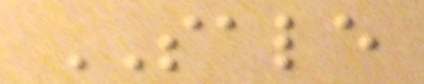SALE
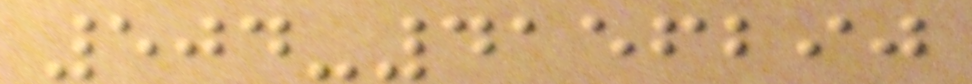504-4156290
